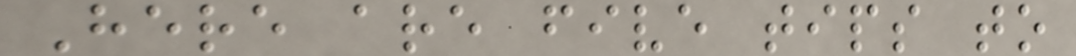Here are five tips to
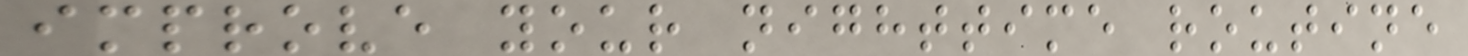improve your nighttime routine
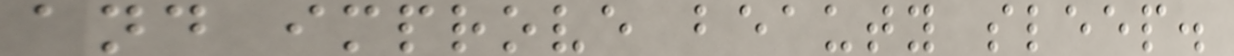and improve beauty sleep.
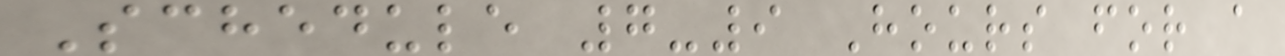Schedule 7-9 Hours for a
